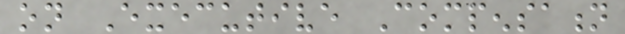on Executive Compensation
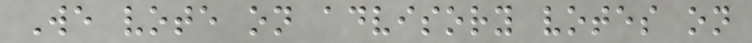We vote on advisory votes on
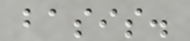basis.
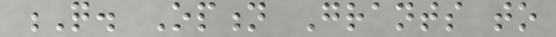Q. Option Grants to
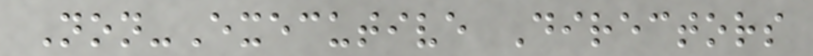Non-Executive Directors
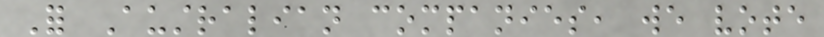For Australian companies, we vote
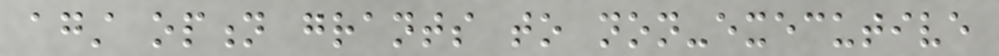against option grants to non-executive
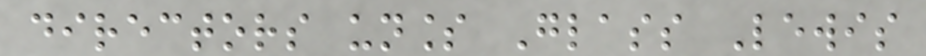directors unless Glass Lewis
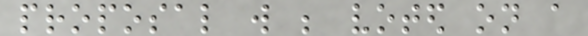proposal will be voted on a
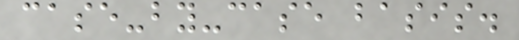case-by-case basis.
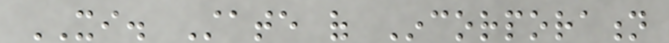XI. State of Incorporation
